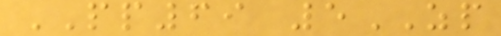PP69 5ZP
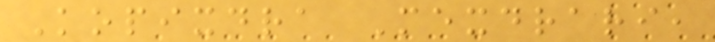Kopixdra Mexdrari,
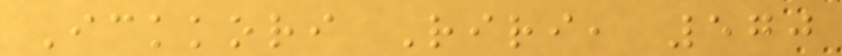Ickkori Riri, 570
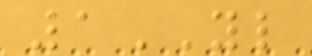1YL
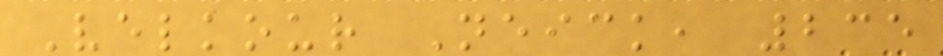Velkour Neick, 235
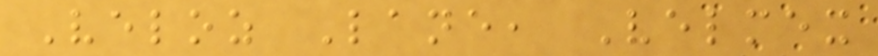Veloz Lane, Velmex
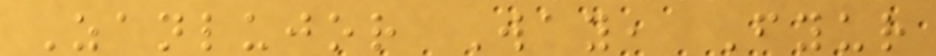Zanlujor Way, Fyur
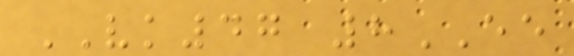VK47 8EE
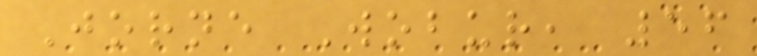Jorne Wobur, 56
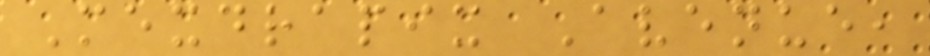Mexdrapix Avenue,
